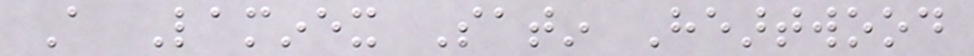A Laminex Satin Heartwood
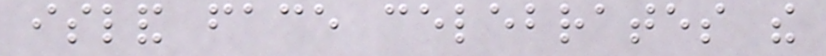island face celebrates the
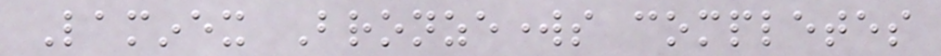Laminex Bronzeworks completes
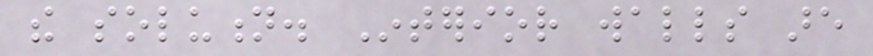the solution. Interior walls are
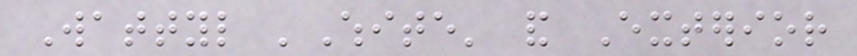Wattyl 'White' and Exterior
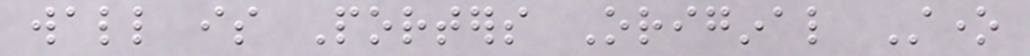wall is Porters Original Stone
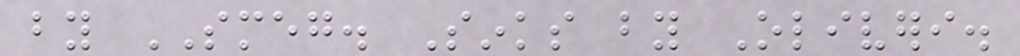by SMEG. Sinks by Oliveri.
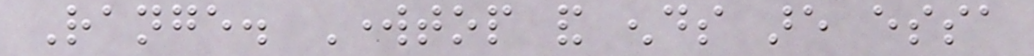Range. Worktop and ends are essa
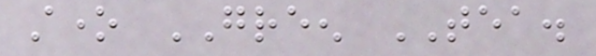stone GREEN TEA.
